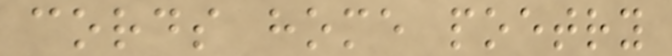cords home poetry
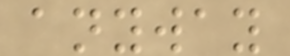anyway
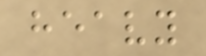heavy
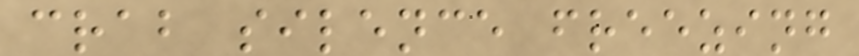crab silence freezing
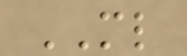ML
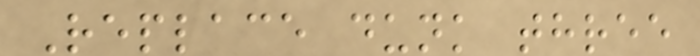Replace dunk three
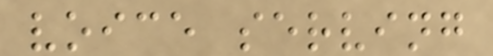voice serving
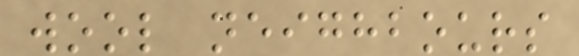wool neighbours
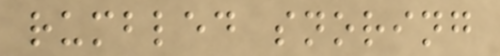rumbled snoring
